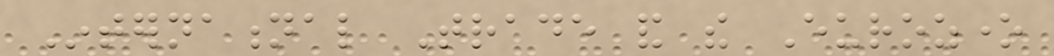International Trade and the Eurozone
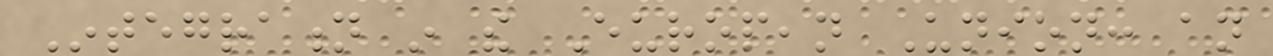Integration in the European Union: an
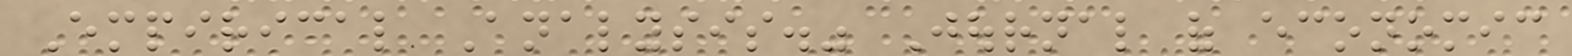Empirical Analysis." Journal of economic
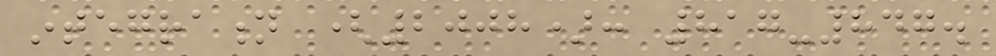integration (2008): 817-847.
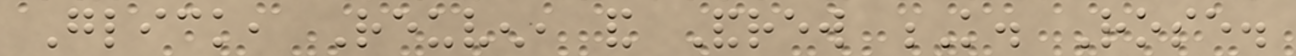Glick, Reuven, and Andrew K. Rose.
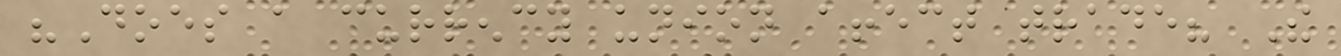"Does a currency union affect trade? The
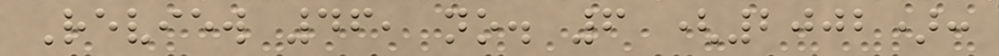Review 46, no. 6 (2002):
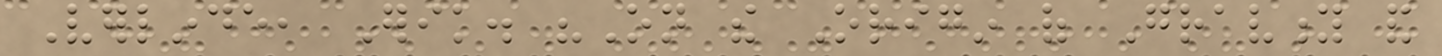Verlinde, Erik. "On the Origin of Gravity and
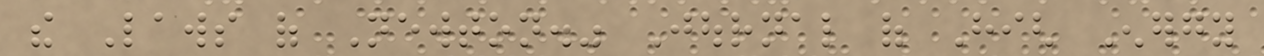the Laws of Newton." Journal of High Energy
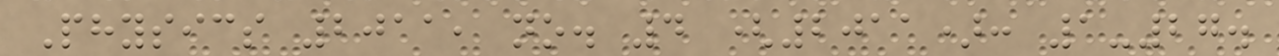Physics 2011, no. 4 (2011): 1-27.
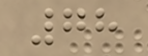78
